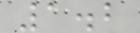1.2
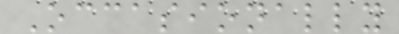Occasionally
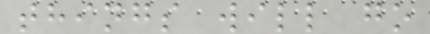things will go
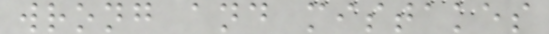wrong and mistakes
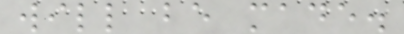will be made.
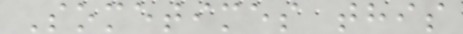Sometimes this
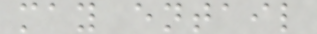may entail
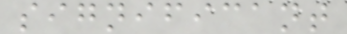significant
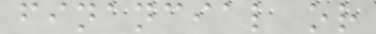financial or
